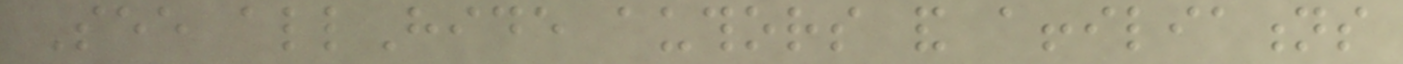See allHide authors and affiliations
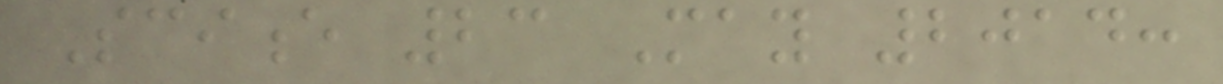Science 23 May 2014:
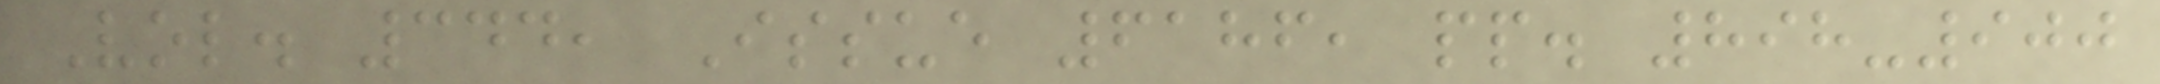Vol. 344, Issue 6186, pp. 898-900
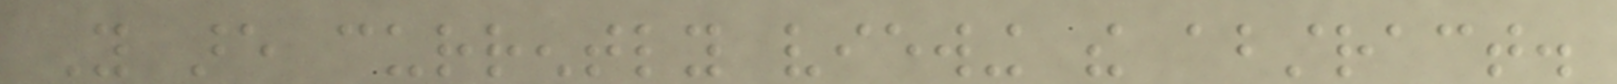You are currently viewing the abstract.
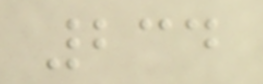234
